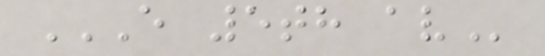E 5TH AV
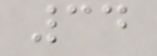34
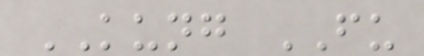KUNG FU
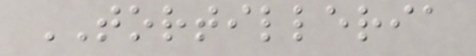TORTILLERIA
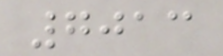7013
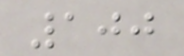100
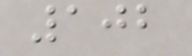102
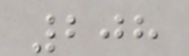208
